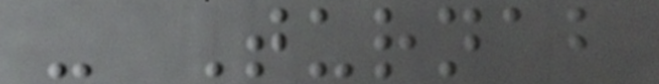- Turnabout
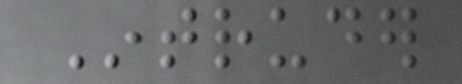Intruder
